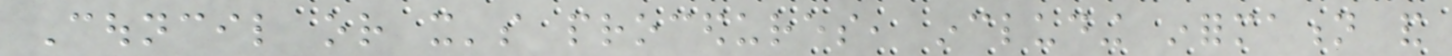Council or it's procedures, including information and
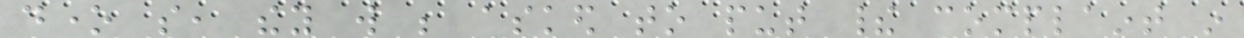done so, they will be asked to put their complaint in
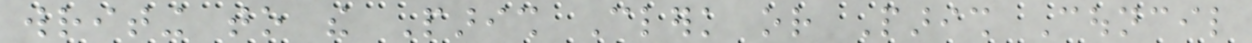writing to the Parish Clerk or Parish Council
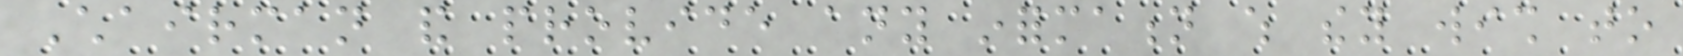Chairman and provide any information which they wish to
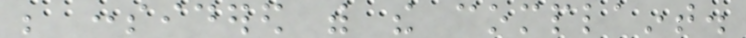be considered with the complaint.
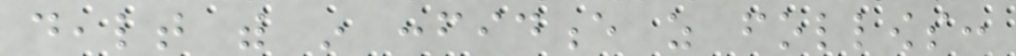dealt with in confidence as follows:
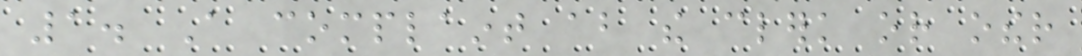1. A complaint about the clerk or other
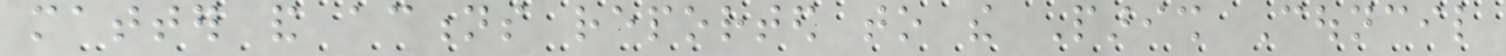matter and actions reported to the Parish Council
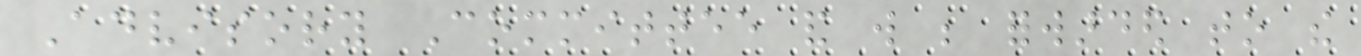Advisory Committee and will be forwarded to the
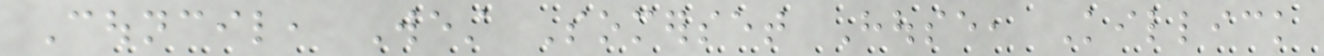Council, West Somerset House, Killick
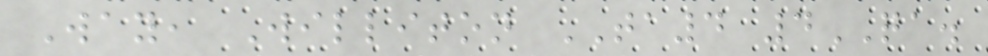Way, Williton TA4 4QA.
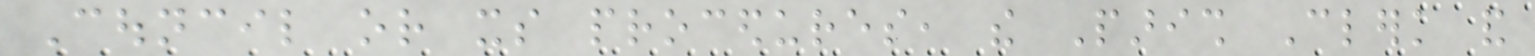Council or its procedures, the Parish Clerk and
